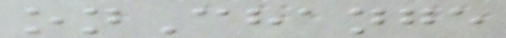onChange
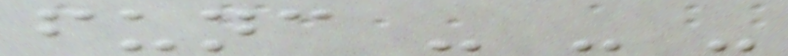func - - -
